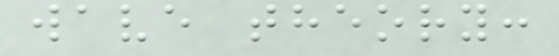wave theory:
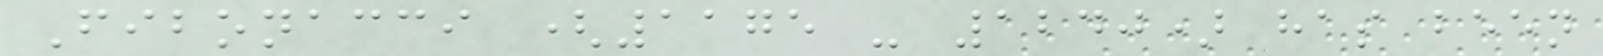Fibonacci (1175 - 1240) has been
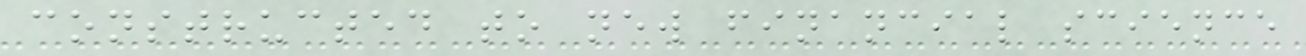constructed to new financial science
